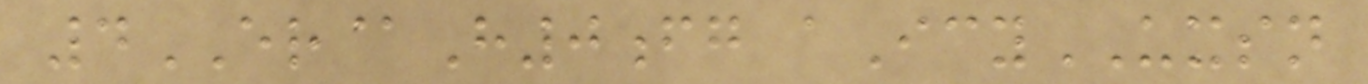4ER@H0fg aIcyUXSN
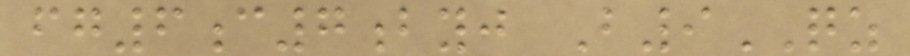fg6c7byj B9QZ
